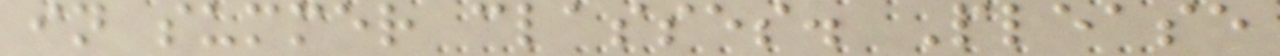in summer classes. Please
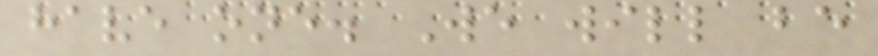have one. We will be
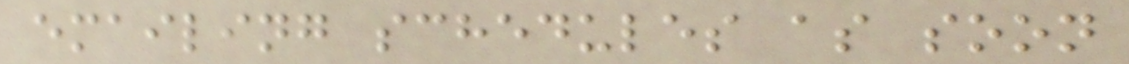emailing schedules as soon
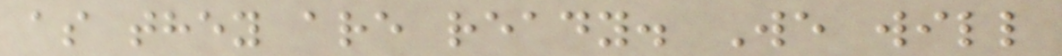as they are ready. We will
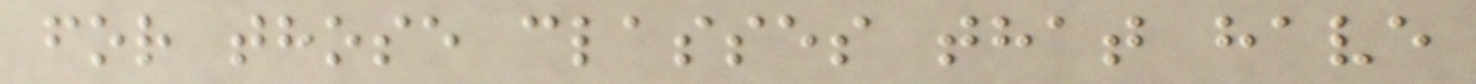for those classes that have
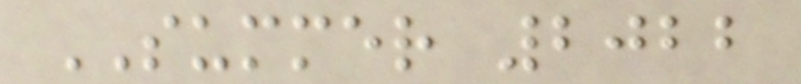SUMMER 2022
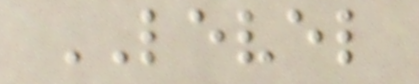LEVEL
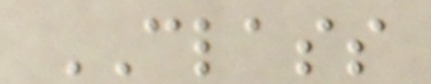CLASS
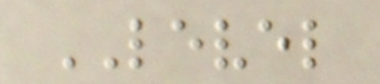LEVEL
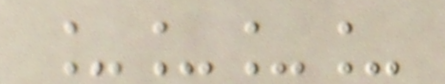____
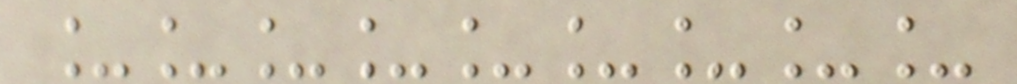_________
